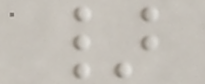}
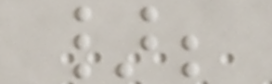};
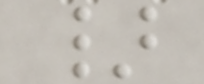}
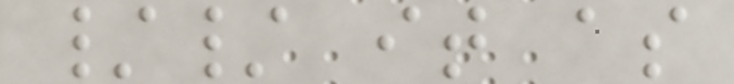// it as
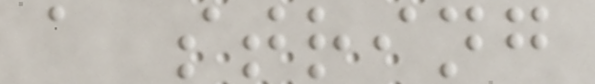a string
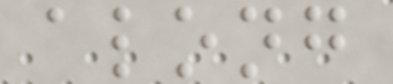along
